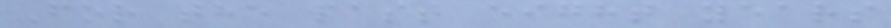For the past eight years
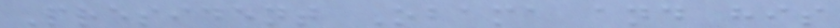President Obama and his
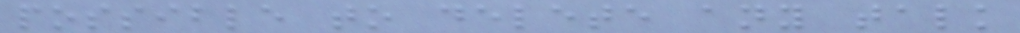possible to delete any talk
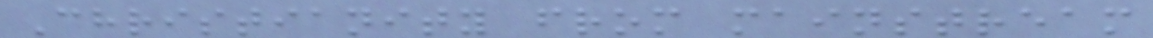Christianity from mainstream
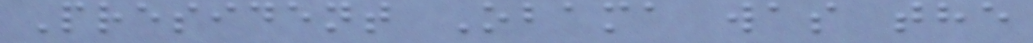President Obama was the
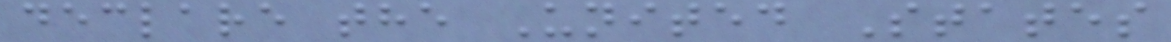declare the United States
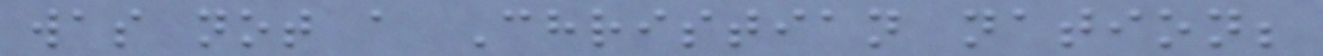was not a Christian nation;
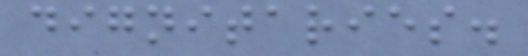dignitaries.
